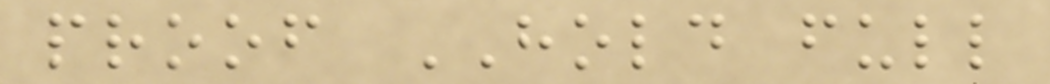proof HOLD full
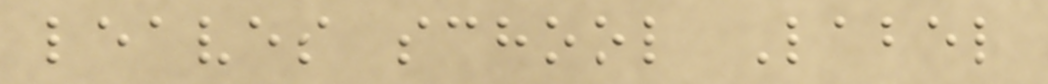leaves school Label
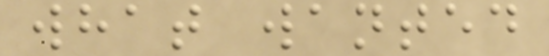what wanted
